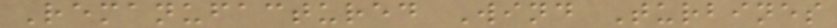Remanufactured Wind Turbines
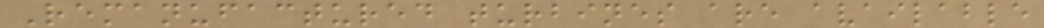Remanufactured turbines are available
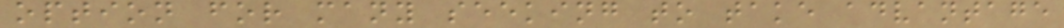option for many seeking to take advantage
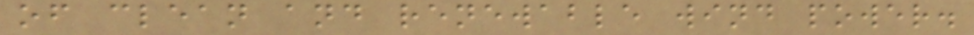of clean and renewable wind power.
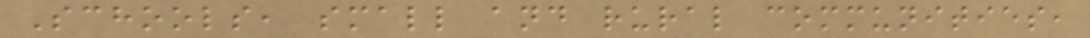Schools, small and rural communities,
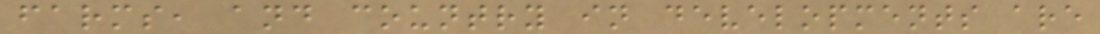farms, and country in developments are
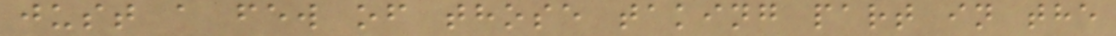just a few of those taking part in the
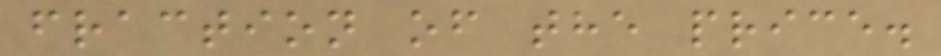fraction of the price.
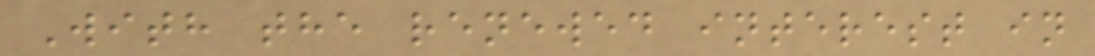With the renewed interest in
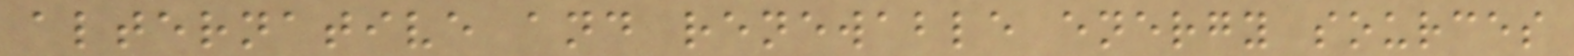alternative and renewable energy sources
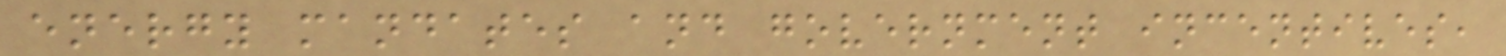energy mandates and government incentives,
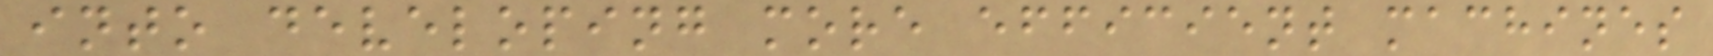into developing more efficient machines
